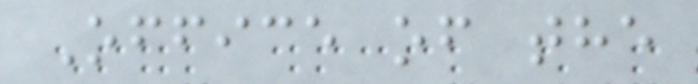Office of the
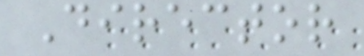Director
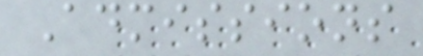Admissions
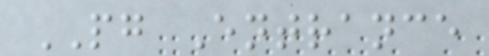PG Entrance
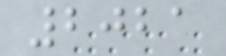2021
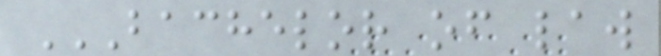BACHELOR OF LAW
